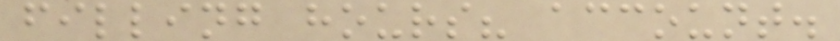filling hours? account.
